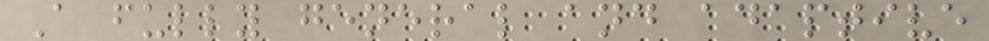A fully general and adaptive
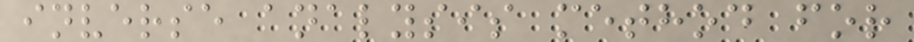inverse analysis method for
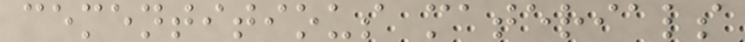cementitious materials
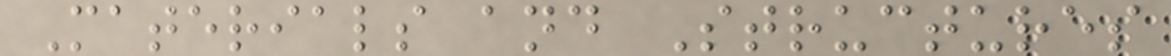Materials and Structures
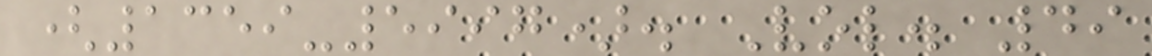(1359-5997). Vol. 49
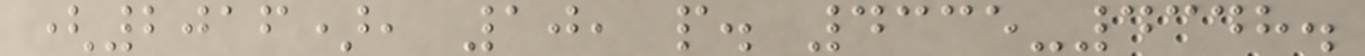(2016), 10, p. 4335-4348.
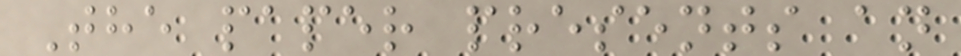The paper presents an
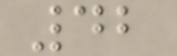42
